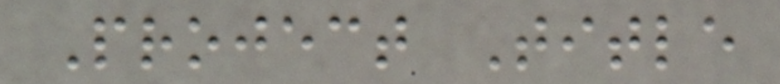Project Title
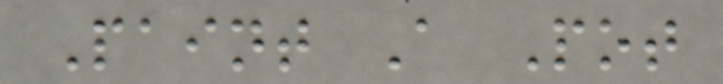Paint A Pot
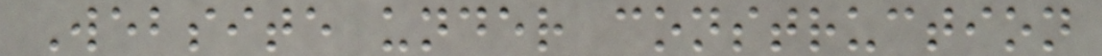Website under construction
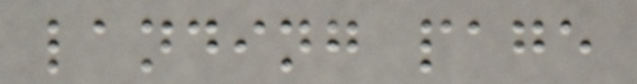landing page
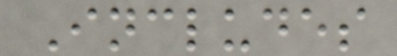Includes
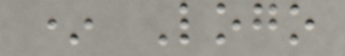* Logo
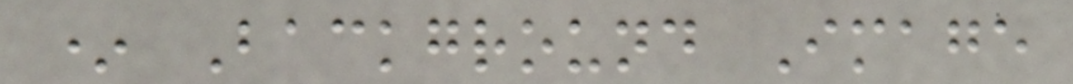* Background Image
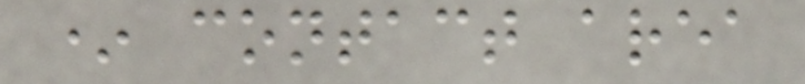* contact area
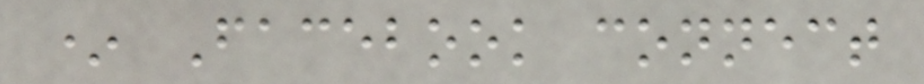* Facebook connect
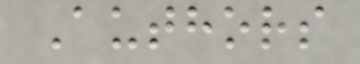Authors
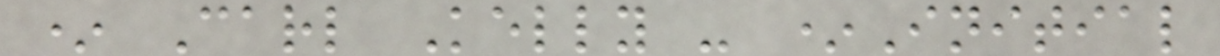* Carl Kelly - *Initial
